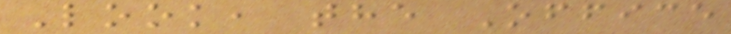Look, the Office
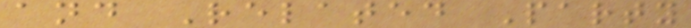and Related Party
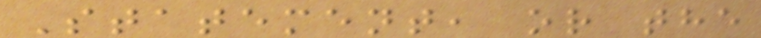Statement, or the
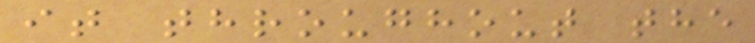it throughout the
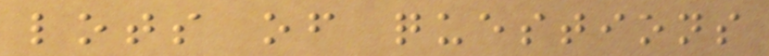lots of questions
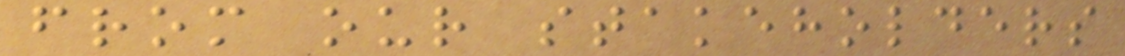from our stakeholders
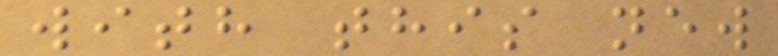with this new
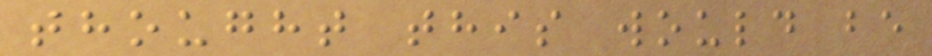thought this would be
